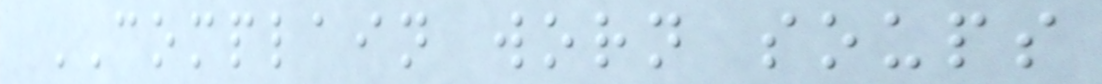COMPLAIN worn soups
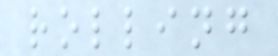rolling
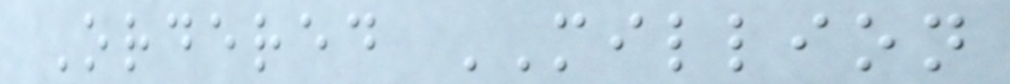Ordered MILLION
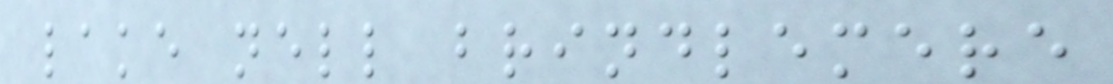lake nell brindlemere
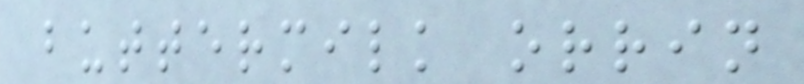buttermilk orrin
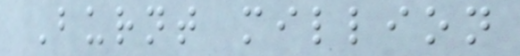Burnt million
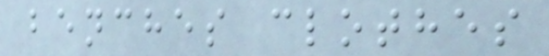benches clothes
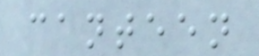canteen
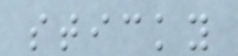sticky
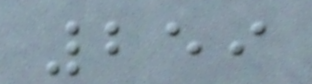259
